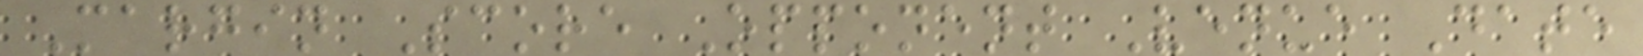Margin Score Opponent Venue Date
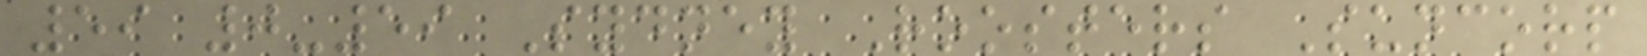59 0-59 Sydney Roosters Suncorp
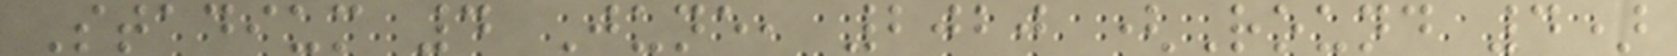Stadium 4 June, 2020 (Round 4)
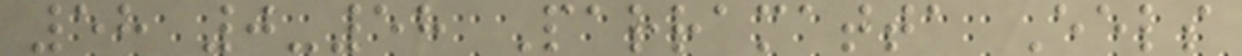58 0-58 Parramatta Eels
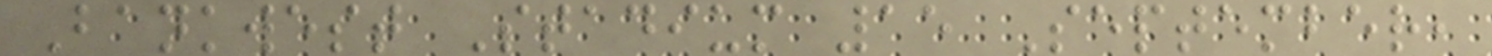Bankwest Stadium 15 September,
